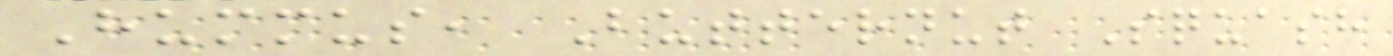Hummus, Butternut Squash
